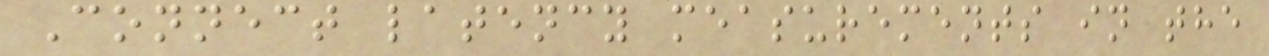Connect latency measurements in the
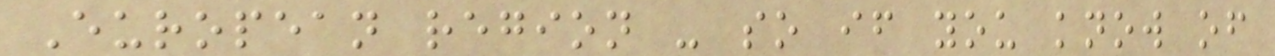European region - so if you know of
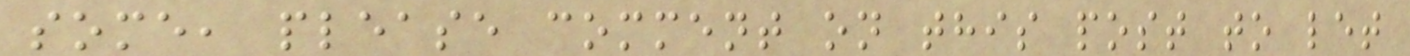some, please comment on this post to let
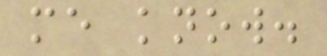me know.
